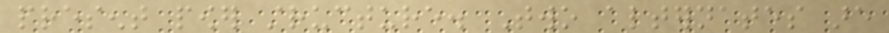present power structure. Two alternates are
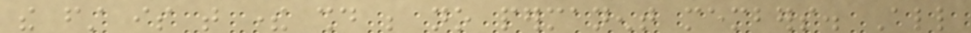the first is that there should be no permanent members. All
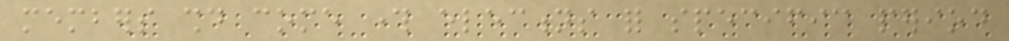members should come through elections for specific period
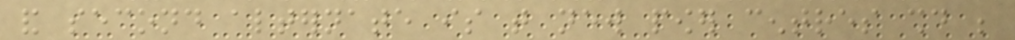and second alternate is that new power centres should be
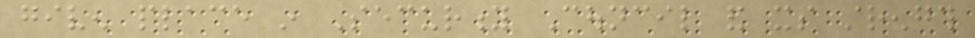given place in Security Council and its strength
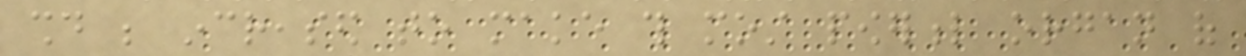should be increased to make this most powerful organ of
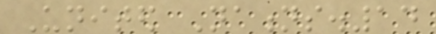United Nations.14
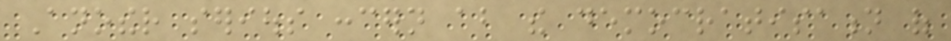Another serious concern about the democratisation of
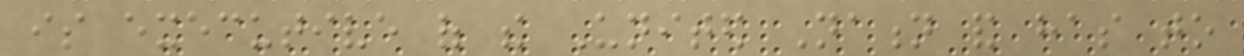is executive of the United Nation and has to
